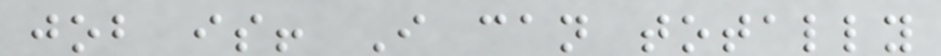job is! I can totally
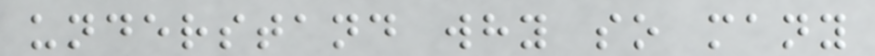understand why so many
